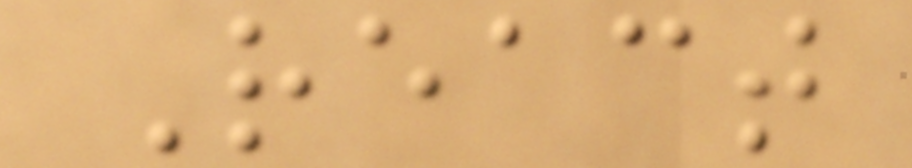React
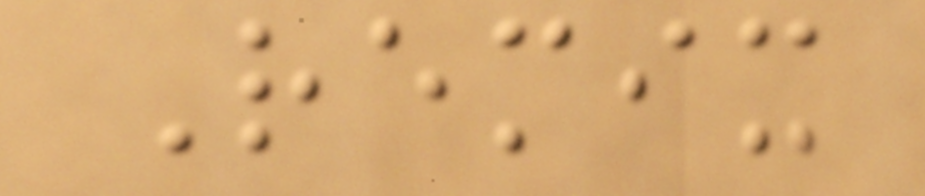Remix
